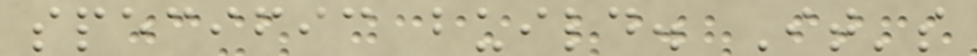specific build. It's
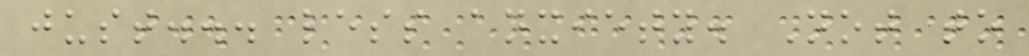just... less anxiety. Not to
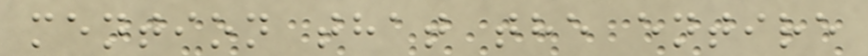mention that the entire
